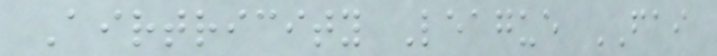Airtricity League FAI
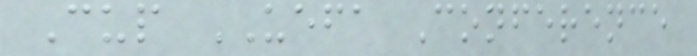Cup UEFA Conference
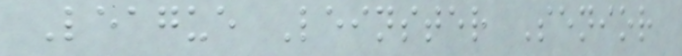League Leinster Senior
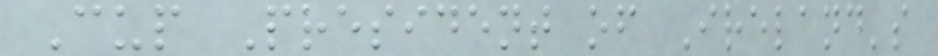Cup President of Ireland's
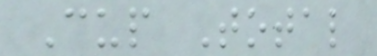Cup Total
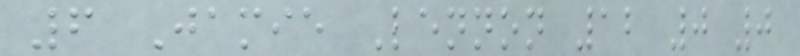6 Jamie Lennon 12 0 0
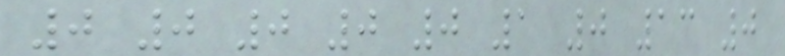0 0 0 0 0 1 0 13 0
